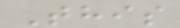This
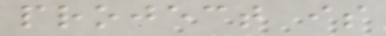project is
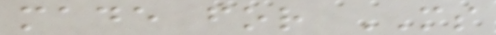made for MS
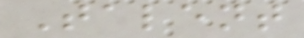Talent
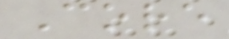Core
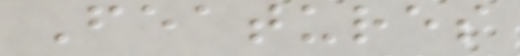Features
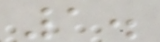1.
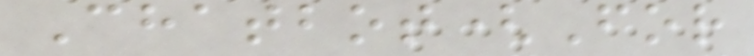Chatbot(For
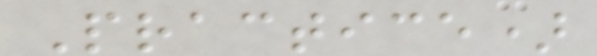Practice)
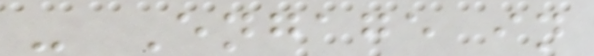- Engage in
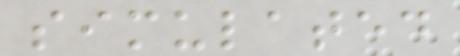simulated
